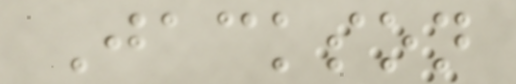Jackson
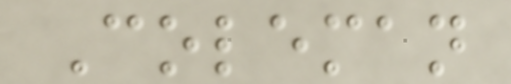Coleman
